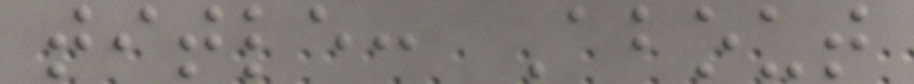title: About
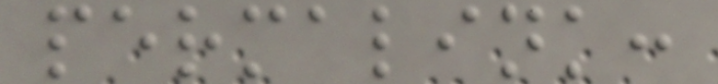permalink:
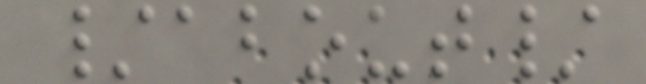/about/
